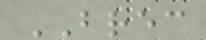BREC
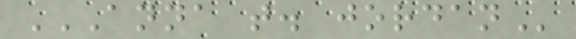ANNA T. JORDAN
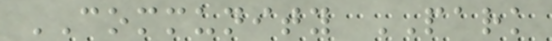COMMUNITY PARK
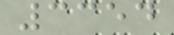3354
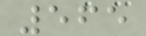565
